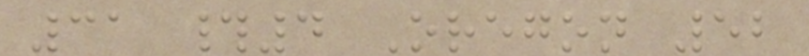31 #4 Oregon 52
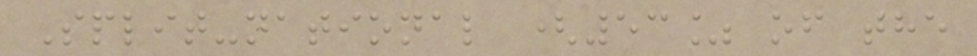Split-national (53% of the
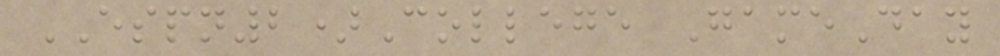ESPN2)College GameDay
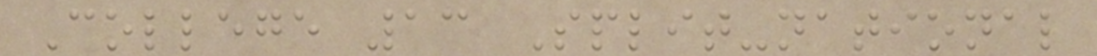College 13 Split-national
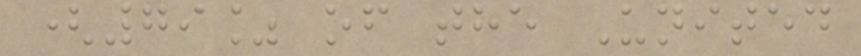(79% of the United
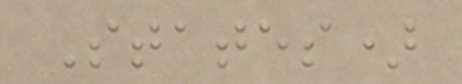States)
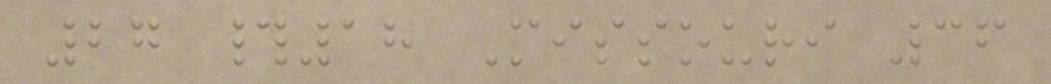27 #18 Missouri 36
